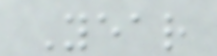Year
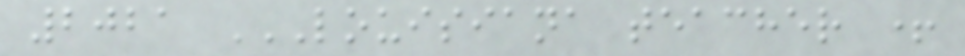2021 LOUISIANA TEACHER +
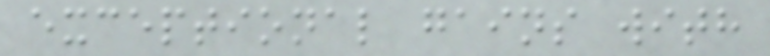exceptional gains with
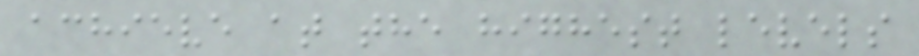achieve at the highest levels
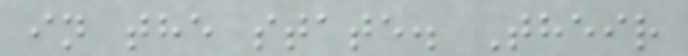in the state. Their
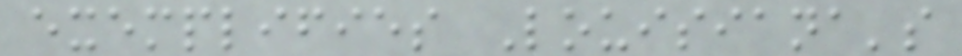exemplifies Louisiana's
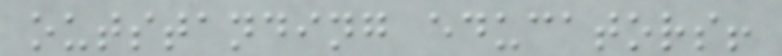outstanding educators!
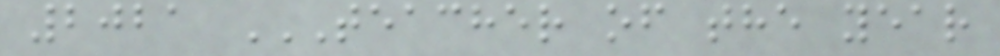2021 TEACHER OF THE YEAR
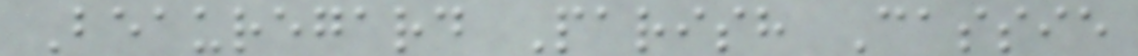Beauregard Parish Cassie
